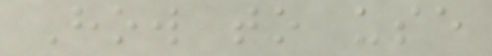How to use
